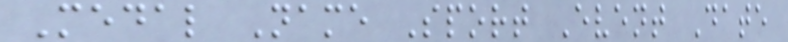Medal Name Sport Event Date
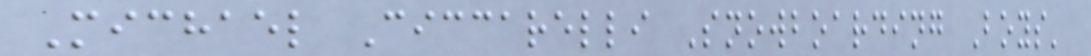Michael Ciccarelli Snowboarding Boys'
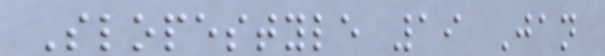Slopestyle 19 Jan
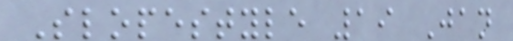Slopestyle 19 Jan
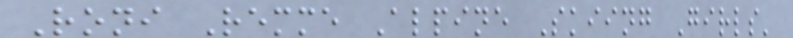Roni Remme Alpine Skiing Girls'
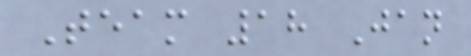Team 18 Jan
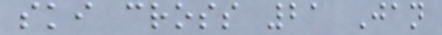ski cross 21 Jan
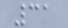31
